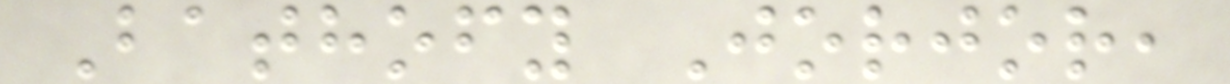Bathofy Jorjor,
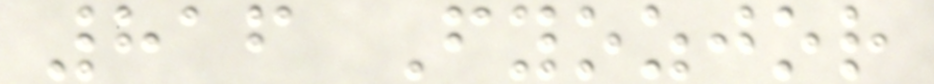816 Fyozjor
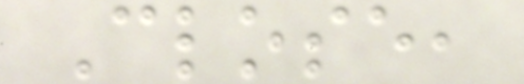Close,
